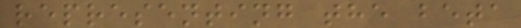representing the beta
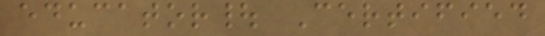educator| Certified
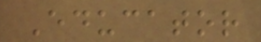Educator
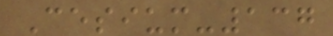Cesium-137
